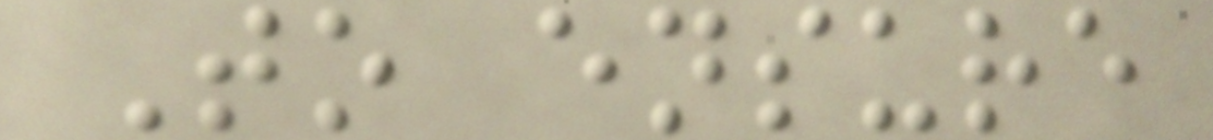To ensure
